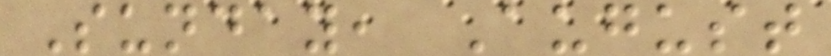Sunday, August
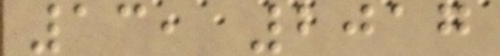13, 2017
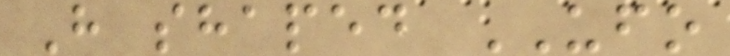H shaped UFO
